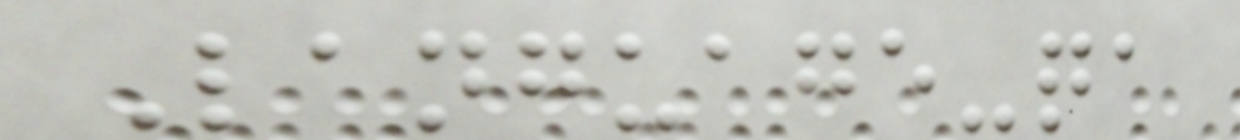Language-qa
